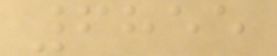6855
